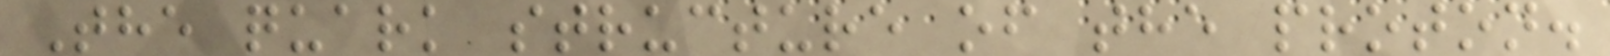The quark structure of the proton.
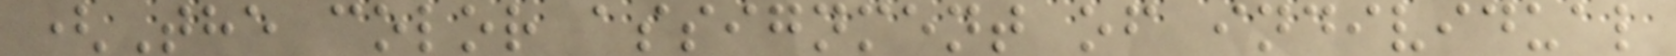(The color assignment of individual
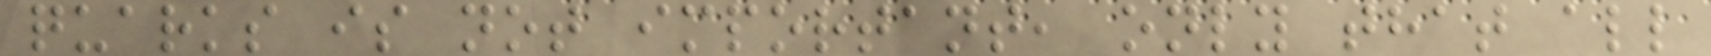quarks is not important, only that all
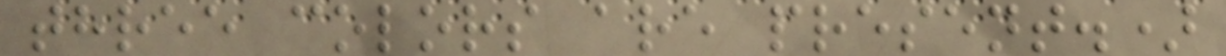three colors are present.)
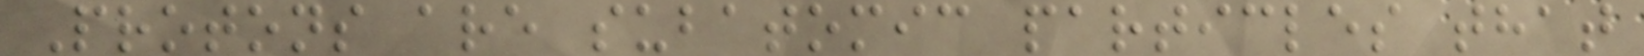Protons are subatomic particles that
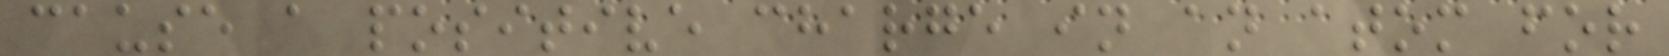cause a positive charge in an atom for
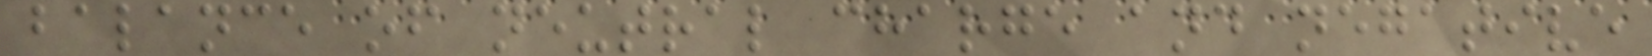balance of neutral charge and negative
